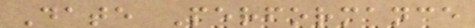Date Performance
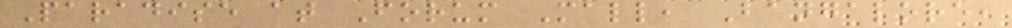Paradise at Forum Mall, Bangalore,
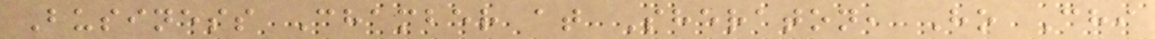Business Chamber at Sheraton, Ho Chi
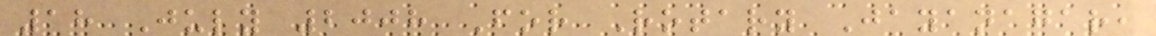18 July 2008 For Rotary Jayanagar,
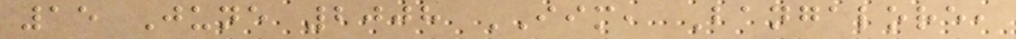15 June 2008 IIM, Bangalore,
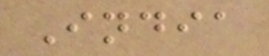India
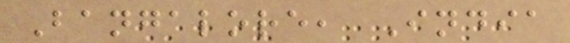Bangalore, India
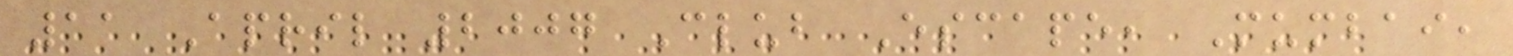11 April 2007 Club Escape, Mumbai,
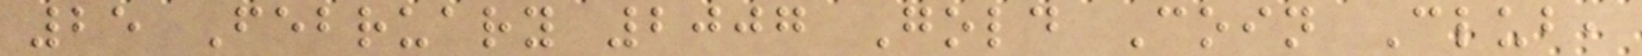25 February 2007 Gold Coin Club,
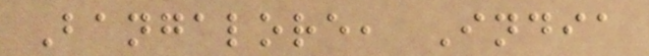Bangalore, India
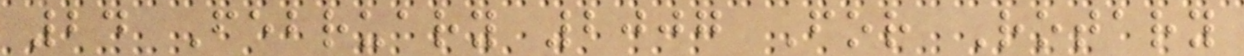24 February 2007 For Rotary
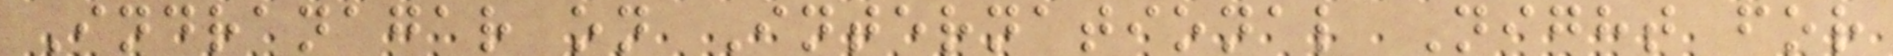Indranagar on International Night for
